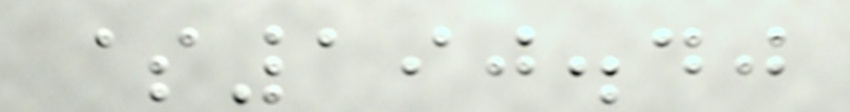$190.40
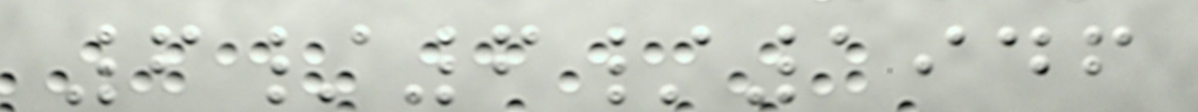6/6/1946
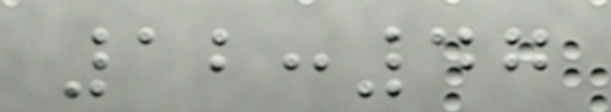12:47
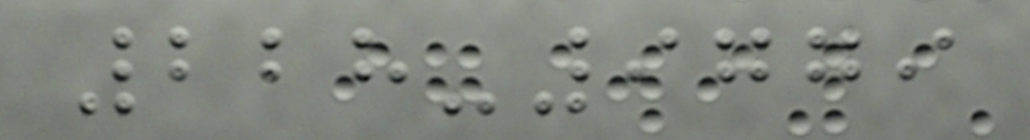228-9779
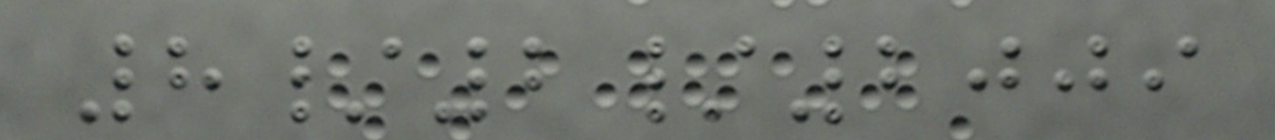8/2/2009
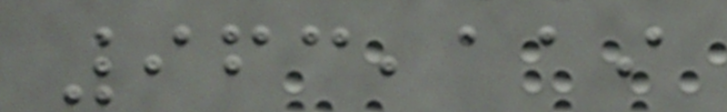963,119
